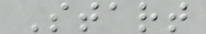Start
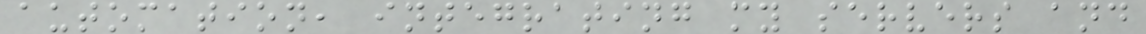automation, integrating my servers and
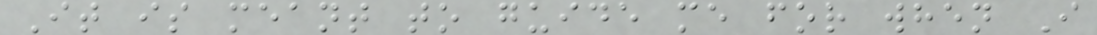It is meant to guide me for when I
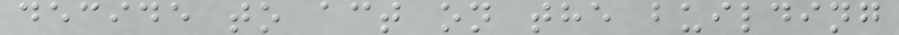decide to act on the building
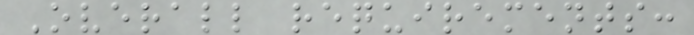Overall requirements:
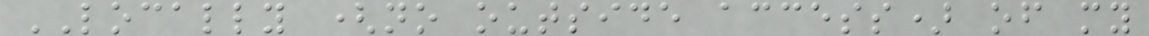LOCALLY (no outside access) of my
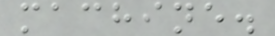machine.
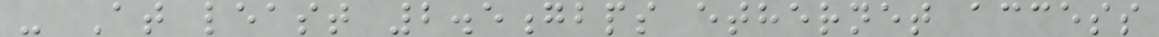- At least 2.5gbps ethernet access
